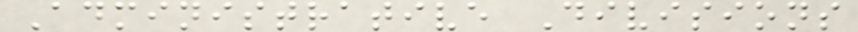Administrative Divisions
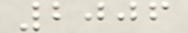2006
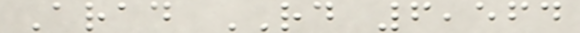Arad RD 6,564
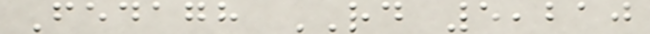Fedagh RD 5,210
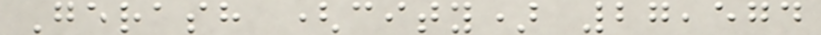Gerash (city) 27,574
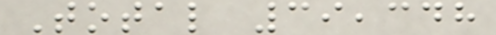Total 39,348
